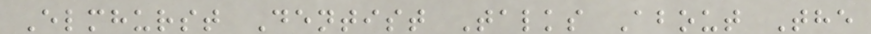Elmhurst Dentist Talks About The
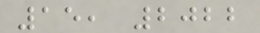15, 2022
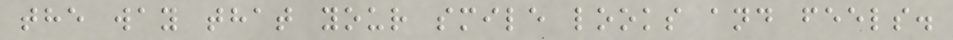the way that your smile looks and feels.
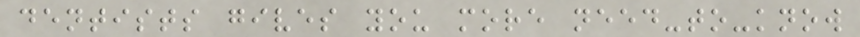dentists gives you more need-to-know
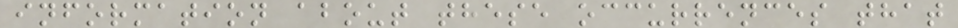information about these occurrences that
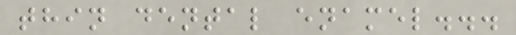thin dental enamel...
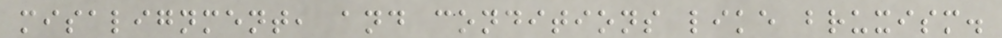misalignment, and conditions like bruxism.
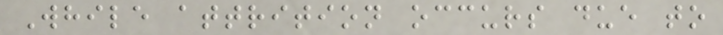While attrition occurs due to
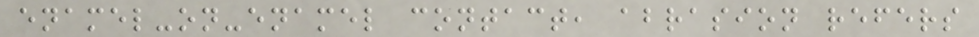enamel-on-enamel contact, abrasion refers
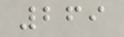269
